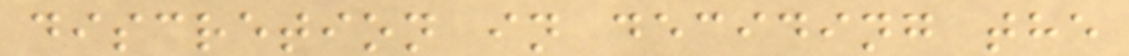discretion in deciding the
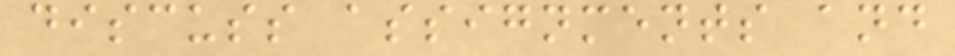discuss assignments and
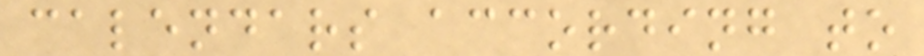calendars according to
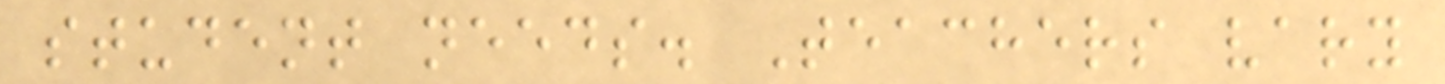student needs. Teachers vary
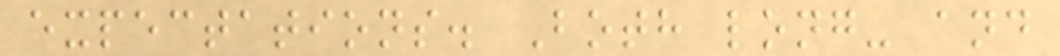expectations. Both long- and
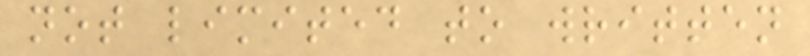not limited to written
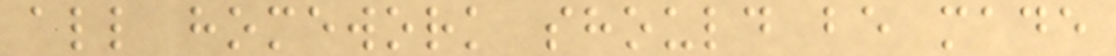all homework should be made
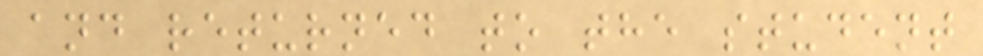and returned to the student
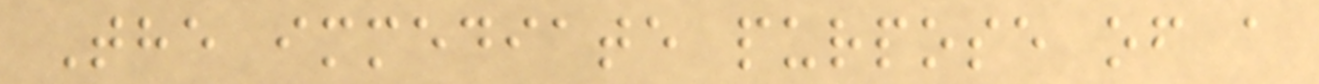The immediate purpose of a
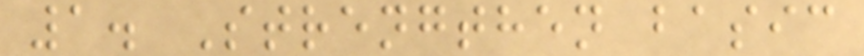1. Strengthen basic
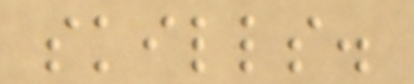skills.
